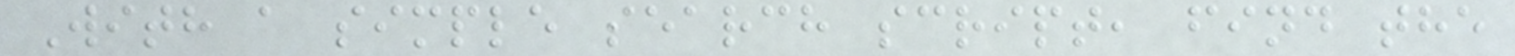With a simple search script, find the
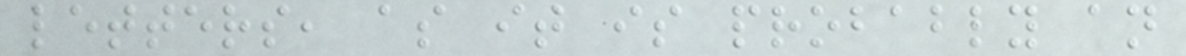letters, as it is probably an
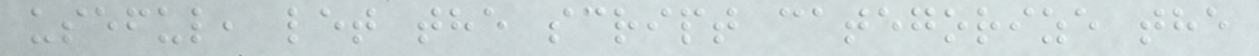useful, let the script categorize the
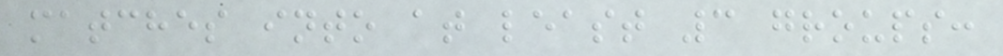matches into at least 3 groups:
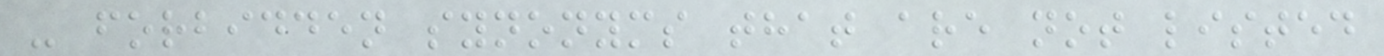- forbidden synonyms that are not listed
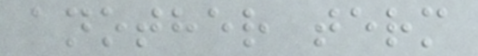another term
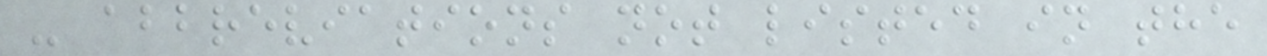- abbreviations not listed in the
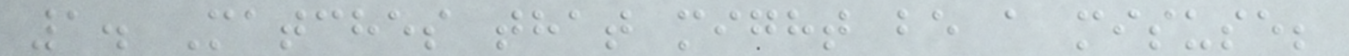1. Matches that might be a misuse;
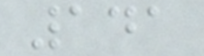141
